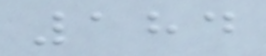184
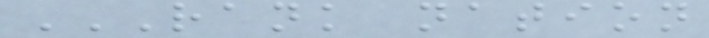RANK NATION
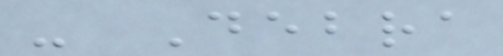- Debra
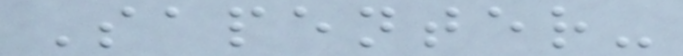Sapenter-
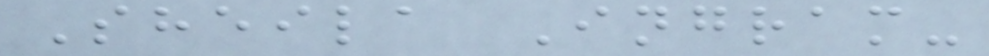Sheila Ingram-
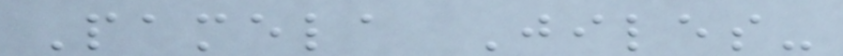Pamela Jiles-
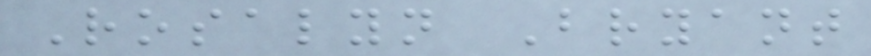Rosalyn Bryant
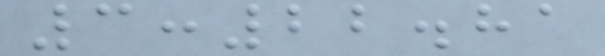3:22.81
